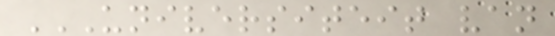UNIVERSITEIT VAN
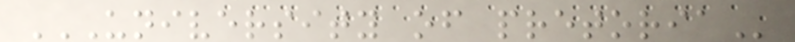UNIVERSITY OF PRETORIA
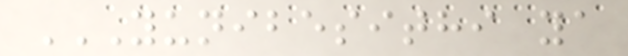YUNIBESITHI YA
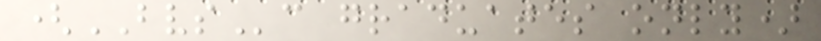(BVSc graduates only)
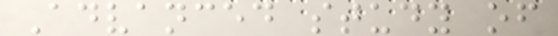Advanced study of
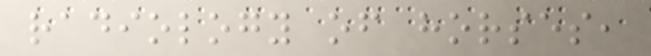radiology of horses,
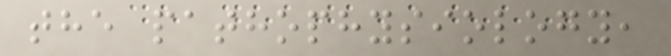the pathophysiology,
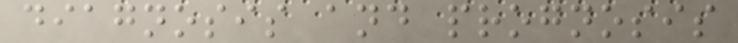diagnosis and prognosis
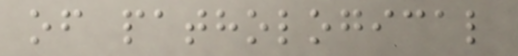of pathological
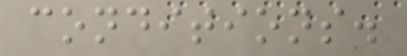conditions.
